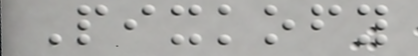Pixkofy
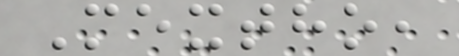Mextho,
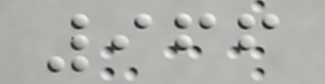966
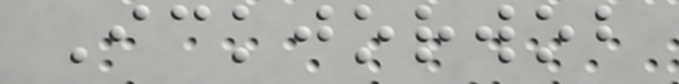Ickjorwob
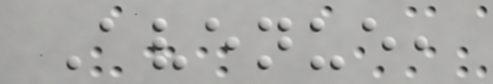Avenue,
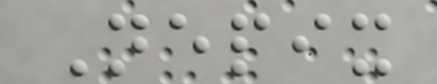Nepix
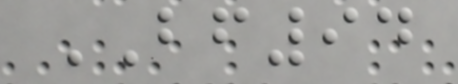BF94
